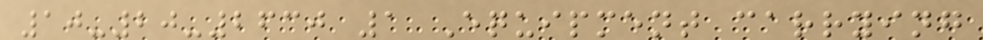10-20-2630 1 Equipment carrying
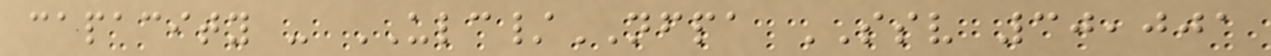capacity - ULC/NFPA SSV 30,001
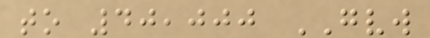to 40,000 GVW
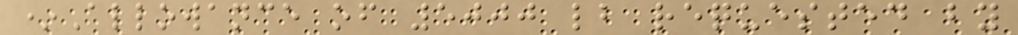*Allowance of 5000 lb requested by
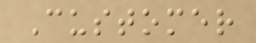Customer
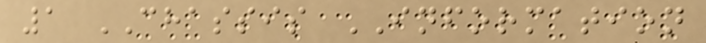1 CHASSIS INFORMATION
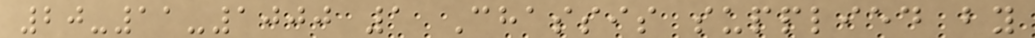20-11-1000 1 Chassis supplied by
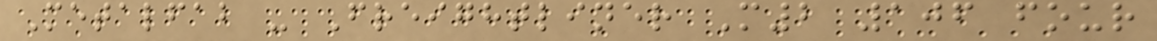Metalfab - Freightliner M2 106 four
